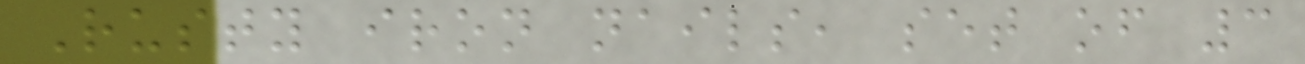Rusty iron nails, set of 3
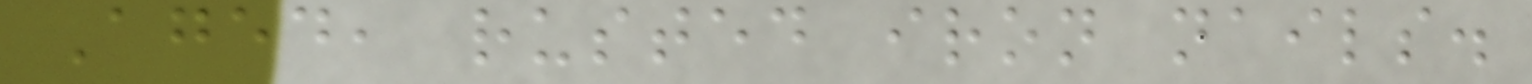Aged, rusted iron nails.
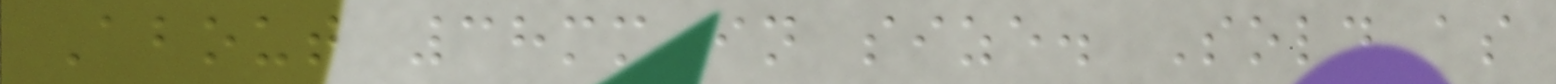About 38mm in size. Sold as
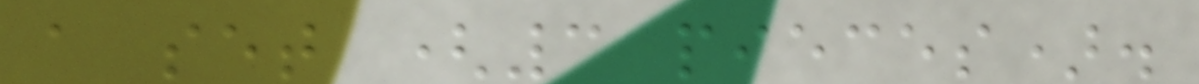a set (3 pieces).
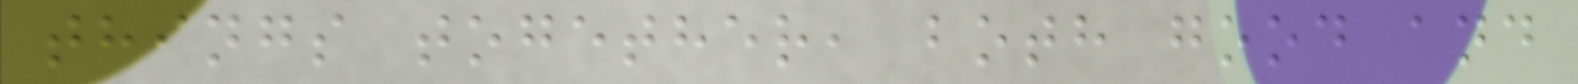things together, both good and
